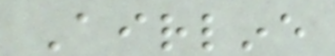Airline
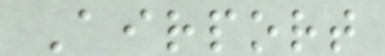Airport
